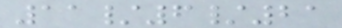11/6/21
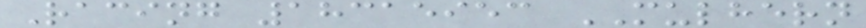Racing 18315953 MULHERN
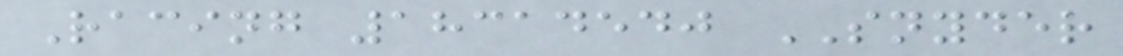Racing 18314540 SNYDER
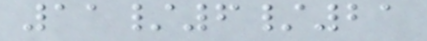11/6/21
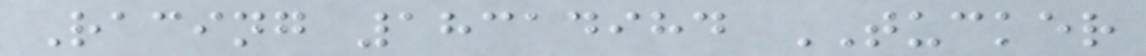Racing 18314984 TUCKER
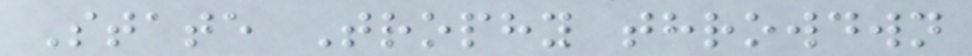State Trophy throwdwn
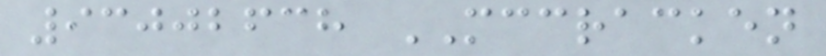93002638 MCCRACKEN
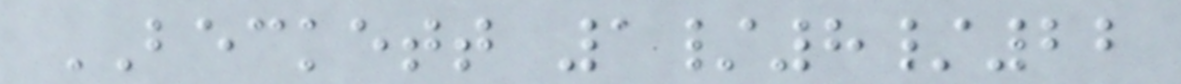BECKETT 1/8/22
